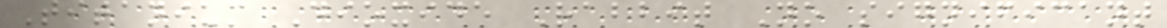Titanium Dioxide Rabbit No significant
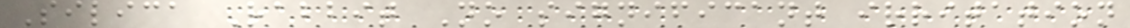Silica Rabbit No significant irritation
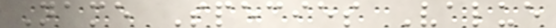Name Species Value
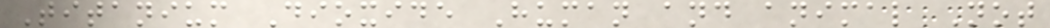Titanium Dioxide Human and animal Not
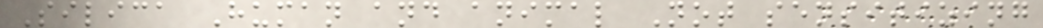Silica Human and animal Not sensitizing
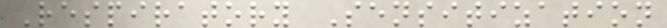Respiratory Sensitization
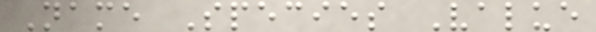Name Species Value
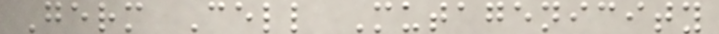Germ Cell Mutagenicity
